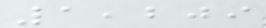1,209
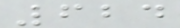624
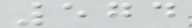574
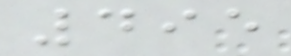495
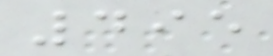495
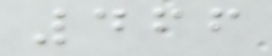466
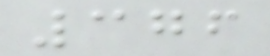376
